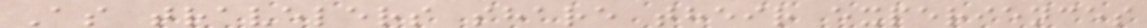As travelers share their experiences
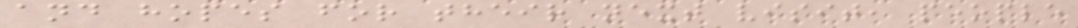and hopes for their next visit, people
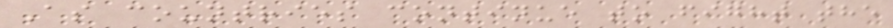As countries continue to fight the
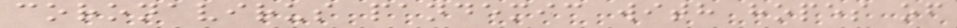coronavirus pandemic with hopes of
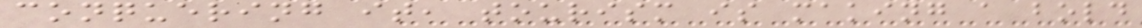conquering it, tourism is making a bold
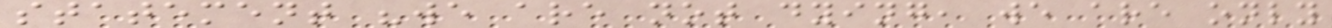statement "we are not dying, we are only
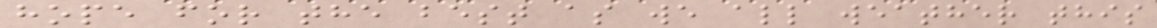hope for the best as we all weather this
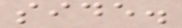side.
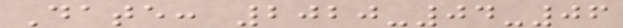Date: 2020-04-06
